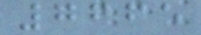7665
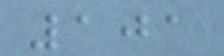101
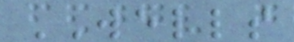WELLS
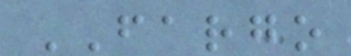FARGO
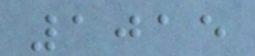1015
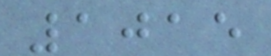1015
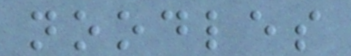noodles
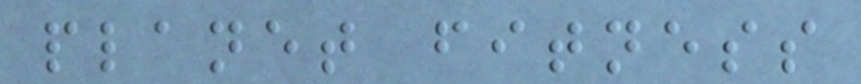planet fitness
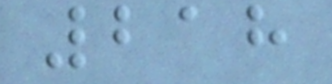218
